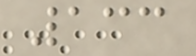133
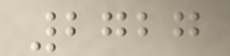2727
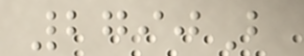2790B
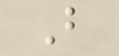B
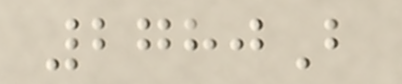2780B
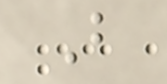B
